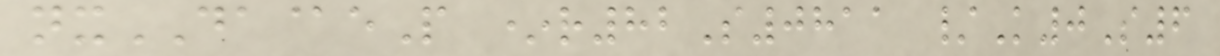nxDA@eP *r82S0811 /K0S6
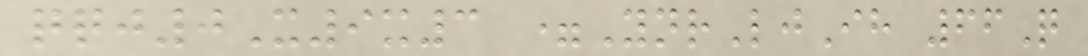qqj0X9x3 =YnrLjIh 66Q
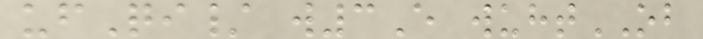ufQi/ w3E wuhtOB
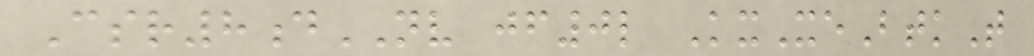Csr8dNV jf0l KxXeBtkT
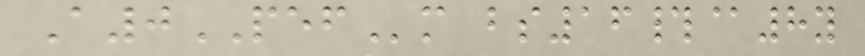A0PEFm bs16#@8y
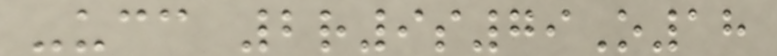-ucc 2r9s79O18
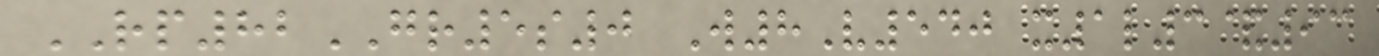RP82GR5s0 W8V540 x1l3&93
